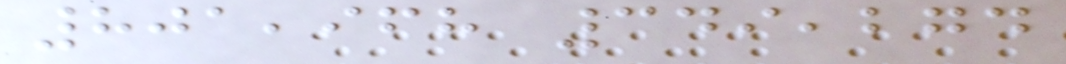801,968 349,274
